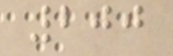200
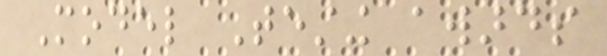Model Testing awards
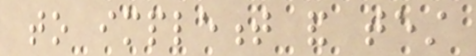to implement and test
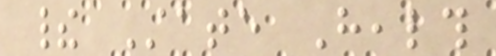their State Health
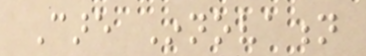Care Innovation
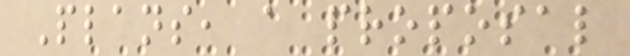Plans, a proposal
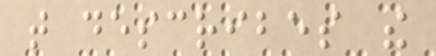that describes the
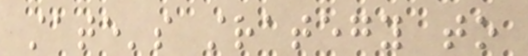state's strategy to
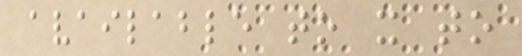available to it to
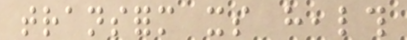transform its health
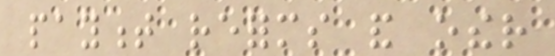payment reforms and other
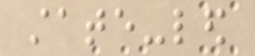state-led
